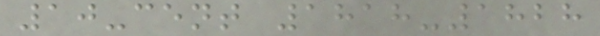10-cent 1818-1828
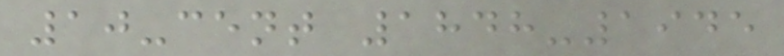10-cent 1848-1945
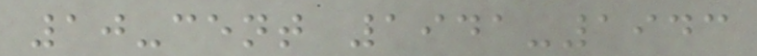10-cent 1941-1943
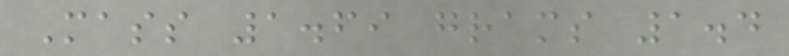Mass 1.69 grams 1.4
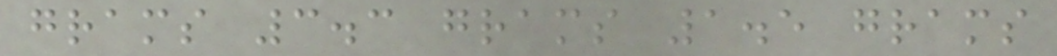grams 3.3 grams 1.5 grams
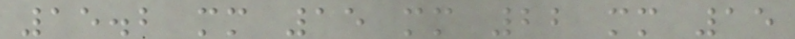15.2 mm 15 mm 22 mm 15
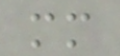mm
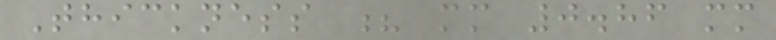Thickness ? mm 0.86 mm
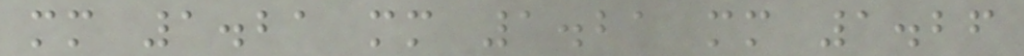mm 1.21 mm 1.21 mm 1.26
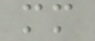mm
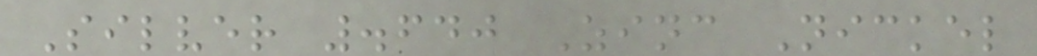Silver .640 Zinc Nickel
